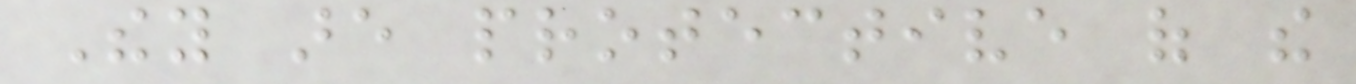They are protective of the
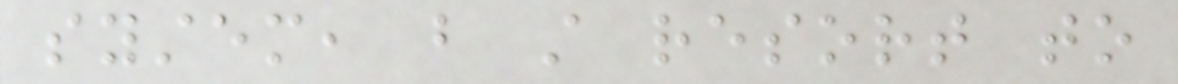system, but still resort to
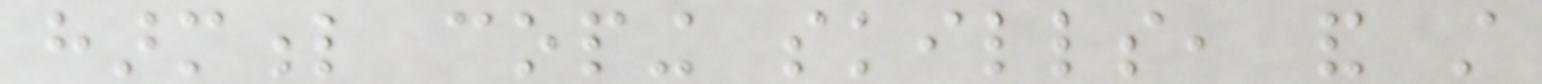harmful coping skills, and still
